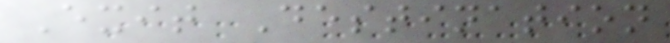Exit Destination
